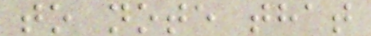to note that
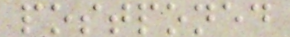postponed
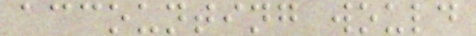accounting would
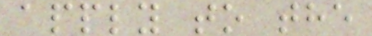apply to the
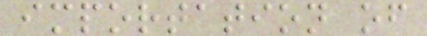importation of
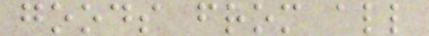goods from all
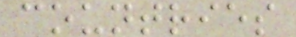countries
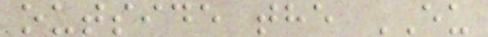outside the EU
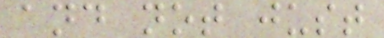and not just
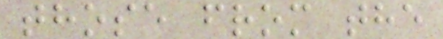those from the
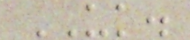UK.
